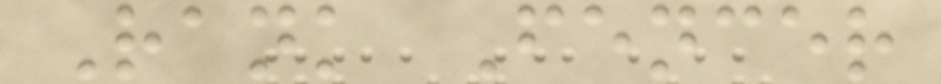Rank Fencer
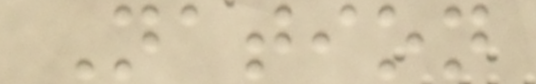Nation
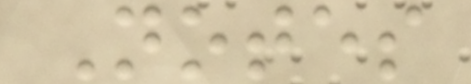Notes
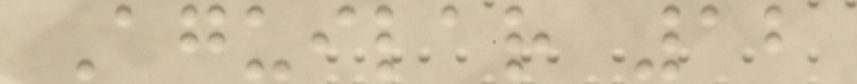Aguilar 12
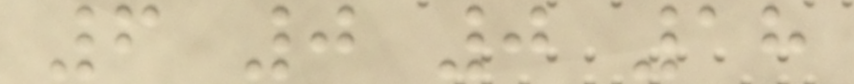6 0 0 18
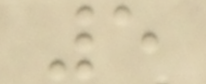5
